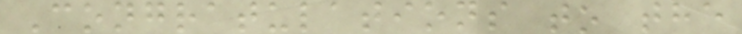Congratulations to the
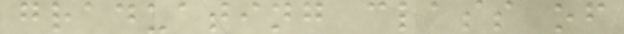graduating class of
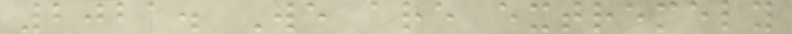2021. We are extremely
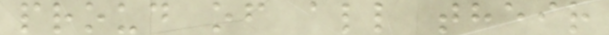proud of all their
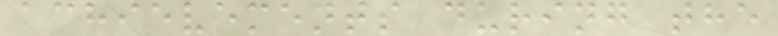achievements during the
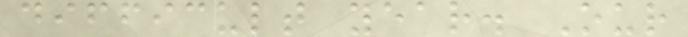difficult year. Our
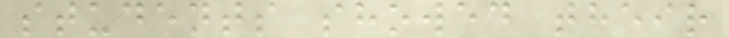students showed their
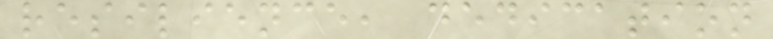resilience, dedication
